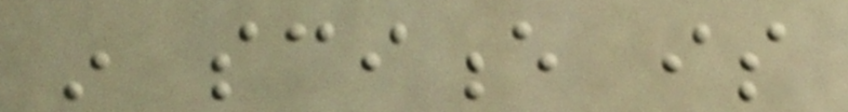in science is
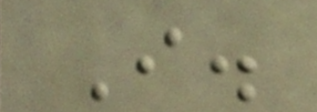I.
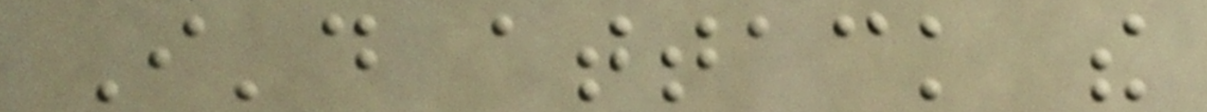I'd attack the
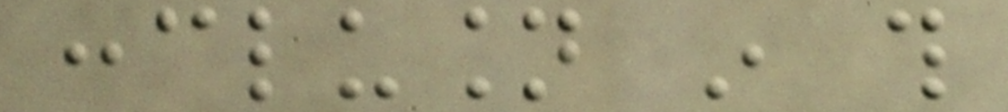conclusion in this
